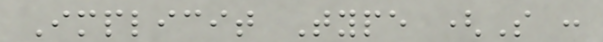Implicit Type (S :
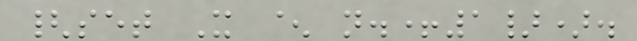{set X ^ n.+1}).
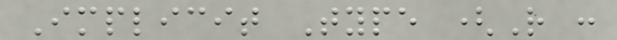Implicit Type (R :
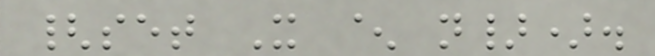{set X ^ n}).
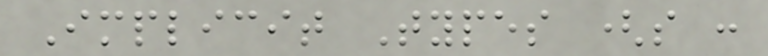Implicit Types (s :
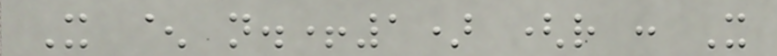X ^ n.+1) (r : X
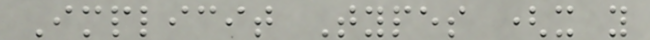Implicit Types (x y
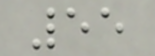55
